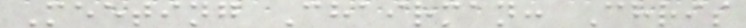Meeting Chairman: Chris
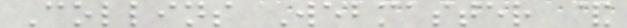Collins Webmaster &
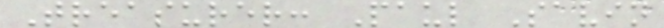Treasurer: Paul Savin
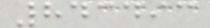843493
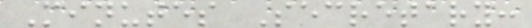Minutes Secretary:
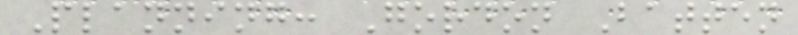Planning: Gordon Batten
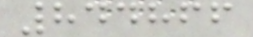844866
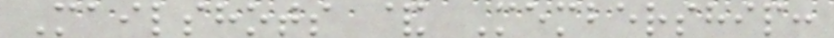Mailshots & Membership:
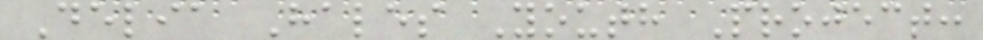Delia Hales Youth Project:
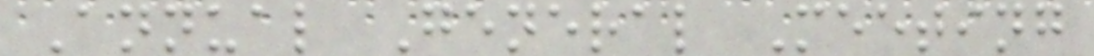Annual General Meeting
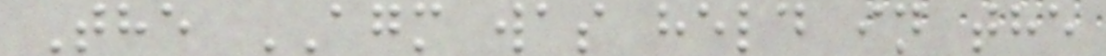The AGM was held in the
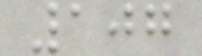107
